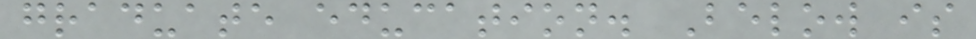graduate education. Below is
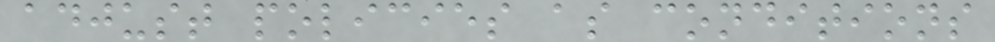adjust policies as conditions
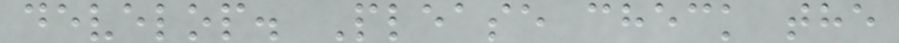develop. Please check the
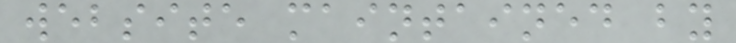website maintained by
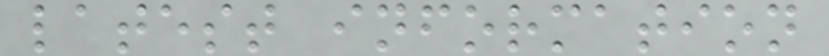latest information
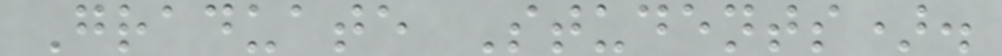Graduate Students).
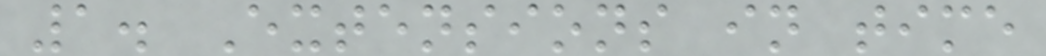1. Extensions in time
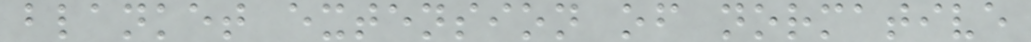blanket extension of normative
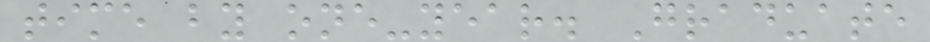time by one-year. Graduate
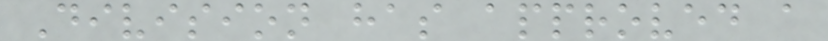Division has approved a
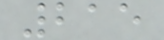215
